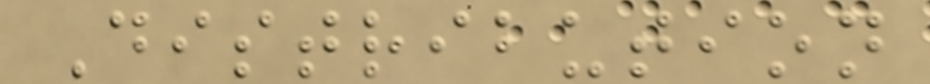Distribution
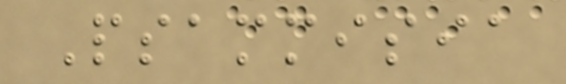Psammisia
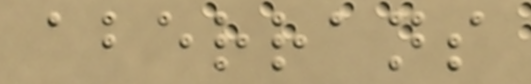aberrans
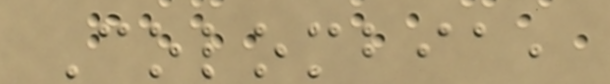Colombia,
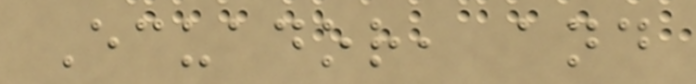Ecuador, and
